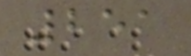251
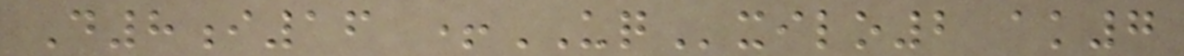D8i16 +UQxilo2 ak7
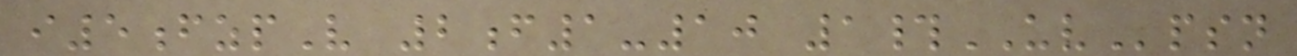i5fzpV 2f1-10 1#UVpsn
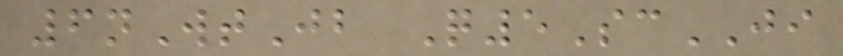6nWtJb Q5ScJI
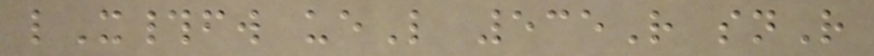lX#fw ueL 535R snR
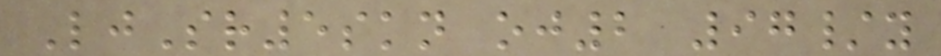LjSr5skn oj2 97/y
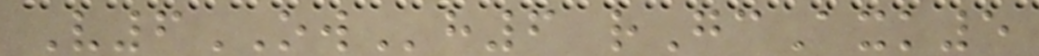V6OWh6 rGcAxk5
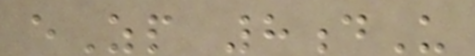eZp 8dU
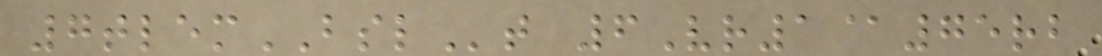7tlemBSLt 6Vr1@75rb
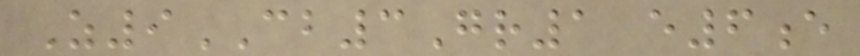Z9CB3Gr1 e6e
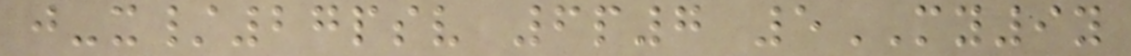j-x/27psv 6p7 5MY9y
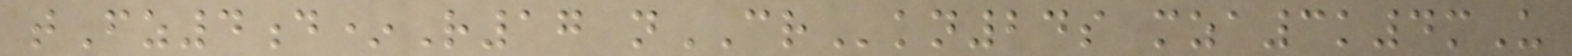tFz4d*R17 nCRkn24s mza3k4mU
